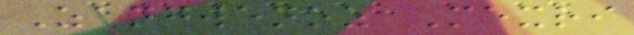Zangwenoz Mexri
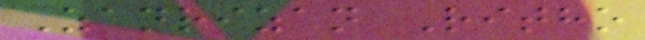Zanrizan Ritho
